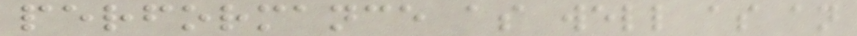performance as well as an
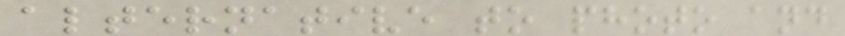alternative to photo and
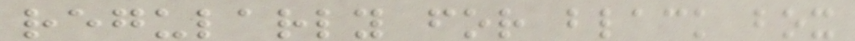regularly for black box
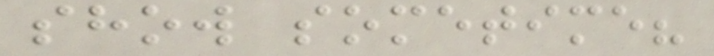show sometime?
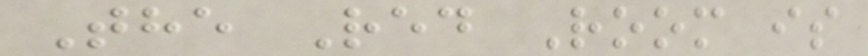The Red Room is
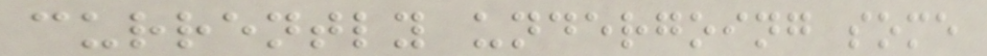currently undergoing some
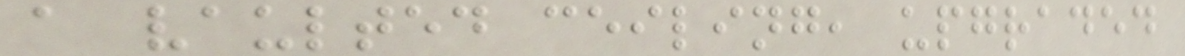a vaulted ceiling, upgraded
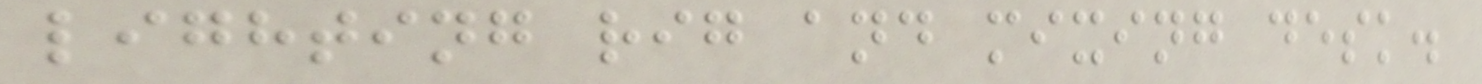lighting rig and mixing desk.
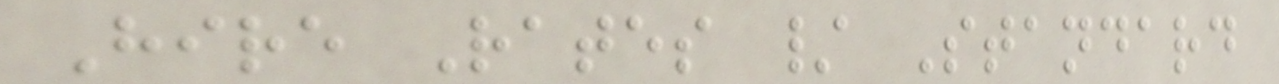Hire Rates / Standard
